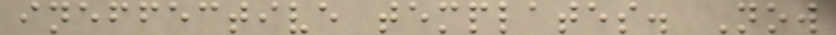ineffective templates. Now
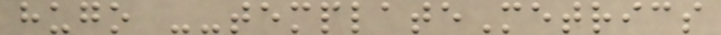hugo --templateMetrics
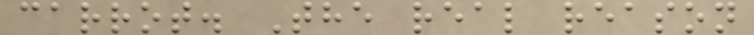carrot. The real reason
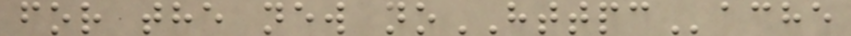for the new noHTTPCache
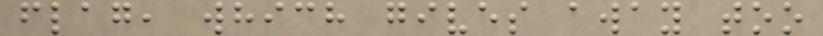flag, which gives away too
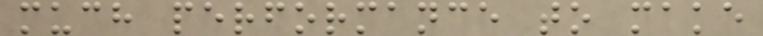much performance to make
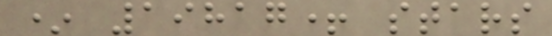* 19817+ stars
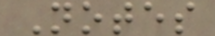Notes
